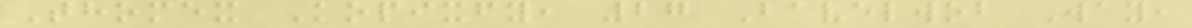Thomex Kopixfy, 27 Bavelwob Way,
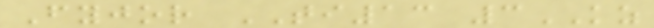Fyjor TI13 3KZ
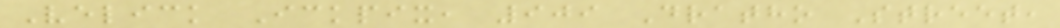Velick Ickpix, 909 Dratho Street,
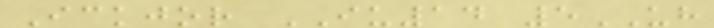Ickjor IU14 5UH
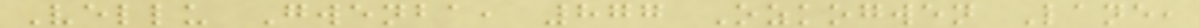Vellu Gwenba, 877 Ozkogwen Lane,
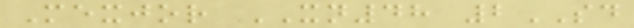Mexjor XN48 2SD
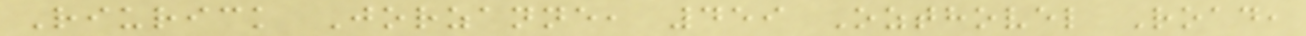Riurick Jorzanne, 459 Ozthovel Road,
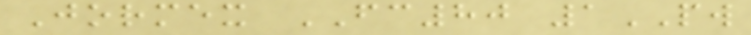Jormex FC80 1PW
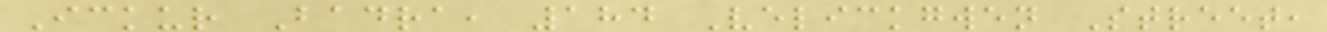Ickur Badra, 184 Velickgwen Street,
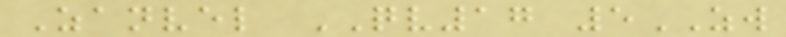Zanvel QV17 5ZW
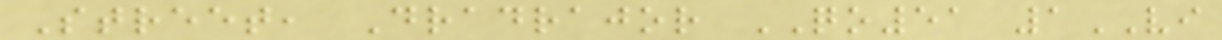Street, Dradrajor QO51 1VI
